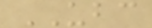UBC
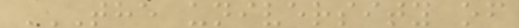THE UNIVERSITY OF
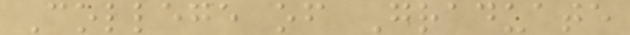College of Graduate
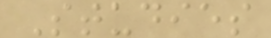Studies
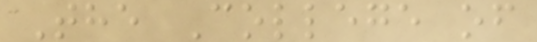The College of
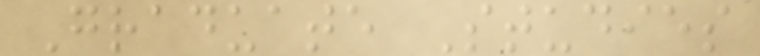Graduate Studies
